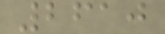2610
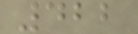422
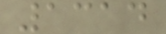1314
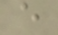e
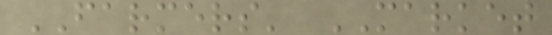FARMERS' MARKET
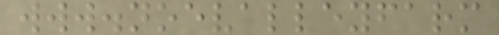www.noevalleyfarm
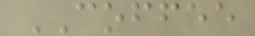COFFEE
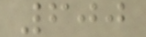600
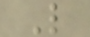L
